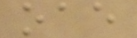oae
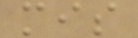mis
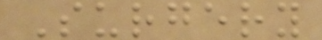Surgery
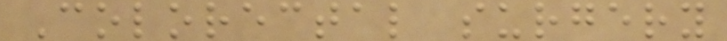Colorectal surgery
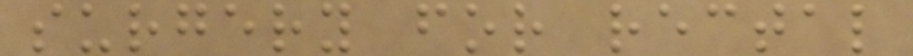surgery for rectal
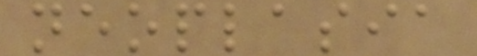neoplasia
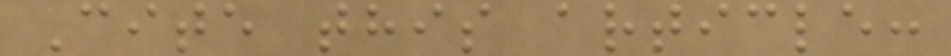Cite this article:
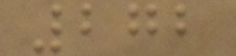272
